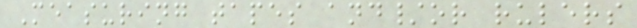Measuring tapes and/or rulers
